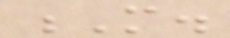M.
